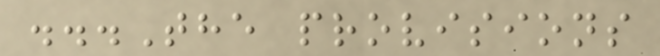...The provisions
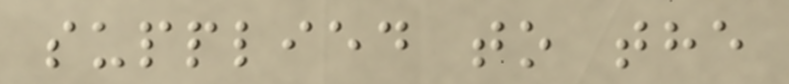supplied to the
